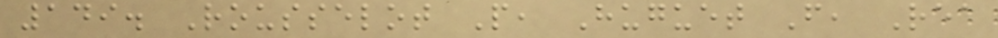149. Rousselot P, Huguet F, Rea
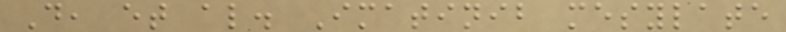D, et al. Imatinib mesylate
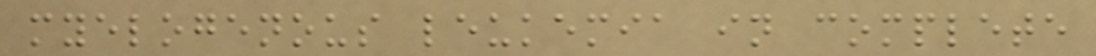myelogenous leukemia in complete
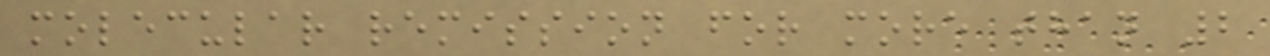molecular remission for more than 2
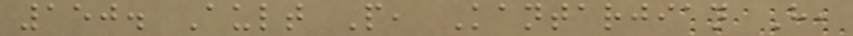150. Ault P, Kantarjian H,
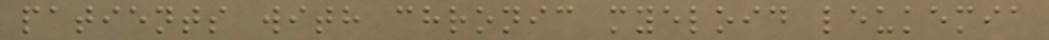patients with chronic myeloid leukemia
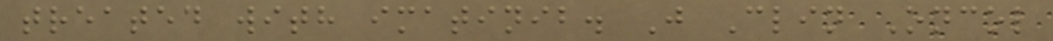treated with imatinib. J Clin Oncol
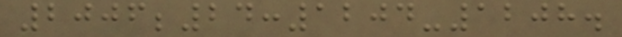2006;24:1204-1208.
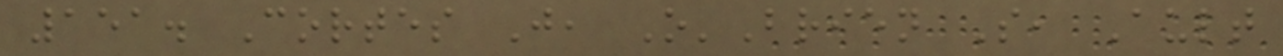151. Cortes J, O'Brien S, Ault
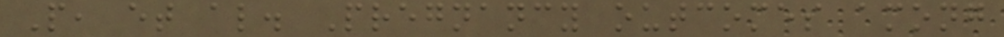P, et al. Pregnancy outcomes among
